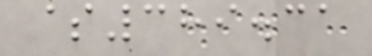$389.31
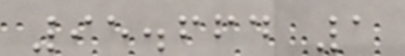95.664 1
